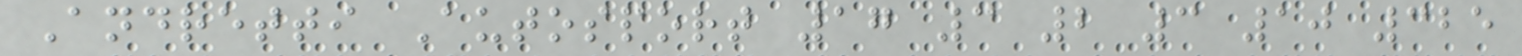Andretti Autosport 17 3 2 3 10 325
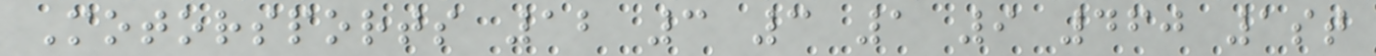Motorsports 12 3 3 1 9 460 1st
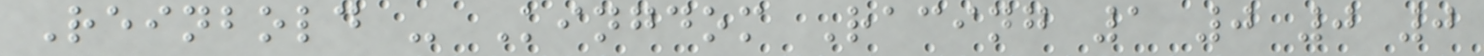Reinbold - Kingdom Racing 1 0 0 0
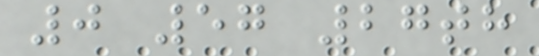0 57 27th
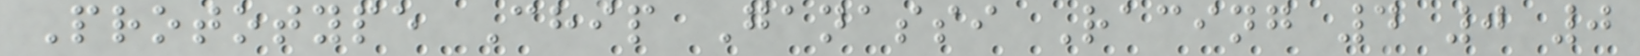Prototype Chip Ganassi Racing 4 0 0
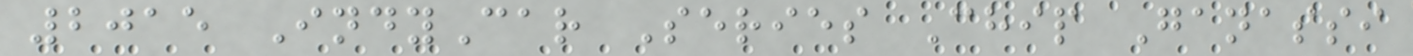2015 IndyCar Series Chip Ganassi
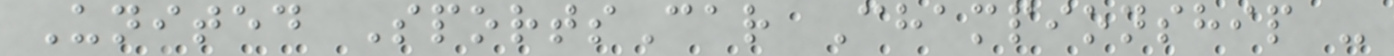United SportsCar Championship -
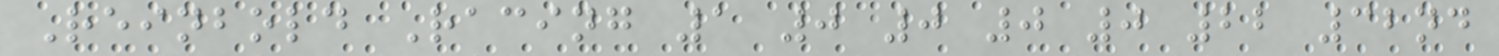Reinbold Racing 1 0 0 0 0 22 32nd
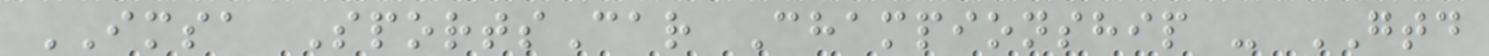IMSA SportsCar Championship - GTD
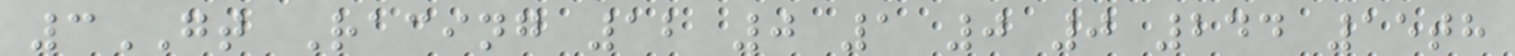3GT Racing 12 0 1 0 0 244 15th
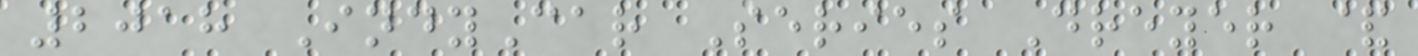2018 IndyCar Series Dreyer &
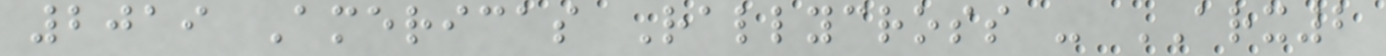2019 Americas Rallycross - ARX2
